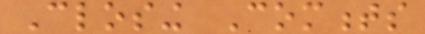Closing Comments
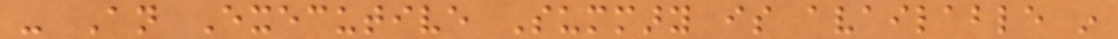- An Executive Summary is available in
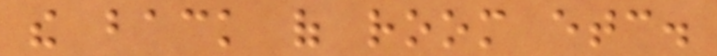the back of room etc.
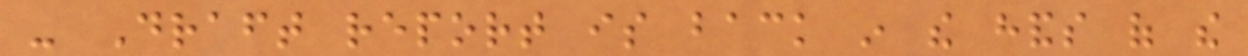- Draft report is back in the hands of the
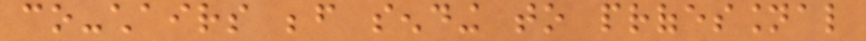co-chairs before sending to professional
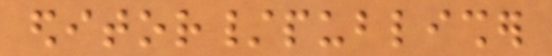editor/publisher
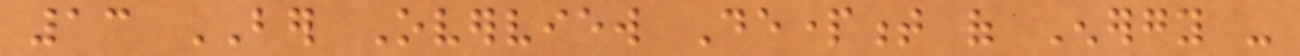13 BER Overview Department of Energy -
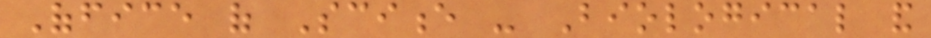Office of Science - Biological and
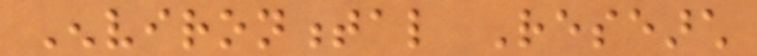Environmental Research
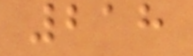218
